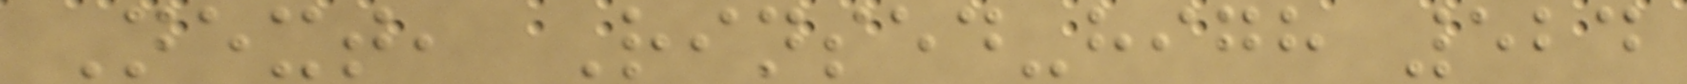Next, Rinsed-high 524
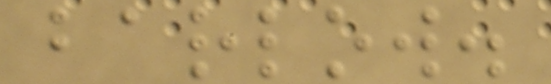barlow.
